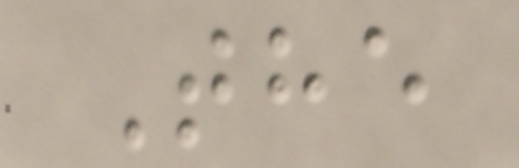The
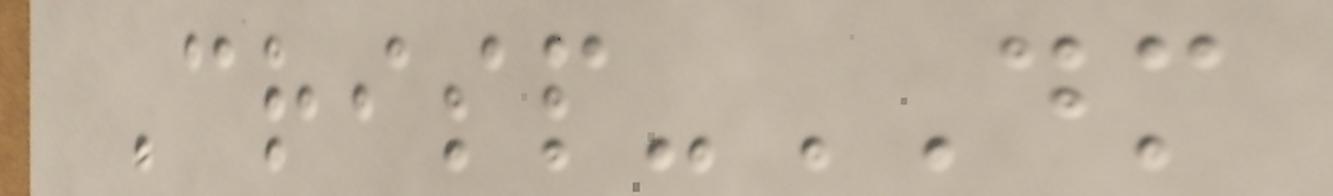Crisp-DM
